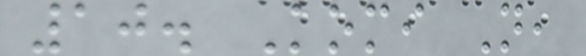10. Komi N,
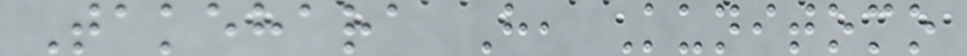Takehara H, Kunitomo
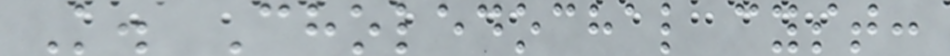K. Choledochal cyst:
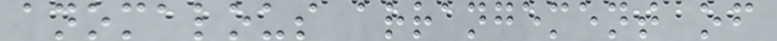anomalous arrangement of
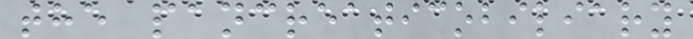the pancreaticobiliary
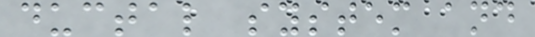ductal system and
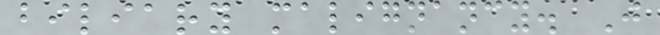biliary malignancy. J
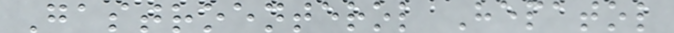Gastroenterol Hepatol
